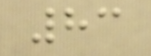83
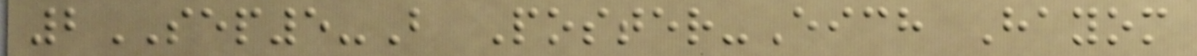2SEP5-B Poster-Eich Hayom
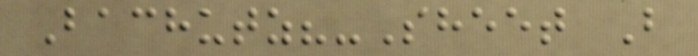Bachutz?-Sheet B
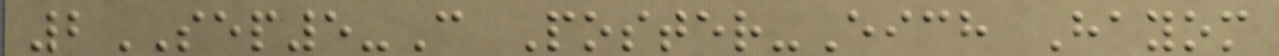2SEP5-C Poster-Eich Hayom
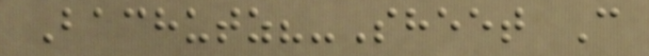Bachutz?-Sheet C
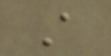A
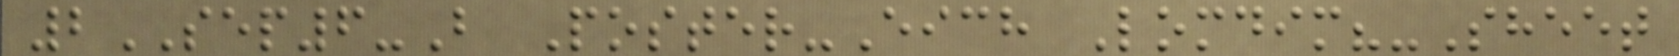2SEP6-B Poster-Eich Lomdim?-Sheet
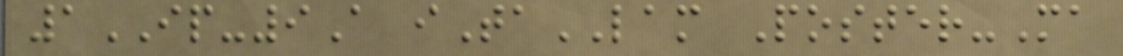1IP-9A iTaLAM Poster-Ma
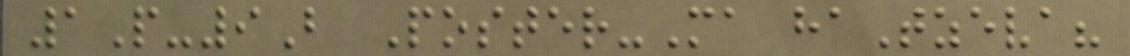1P-9B Poster-Ma haTzeva?
